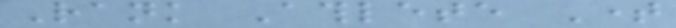Rank Athlete Time
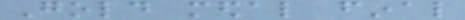Gold medal final
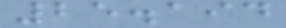25.194
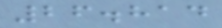26.814
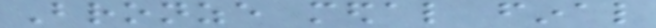Bronze medal final
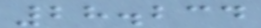28.234
